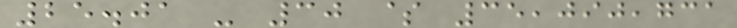25.01 - 30 $ 35,090,731
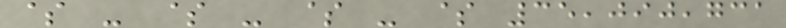$ - $ - $ - $ 35,090,731
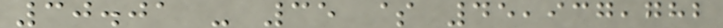30.01 - 35 $ 45,937,782
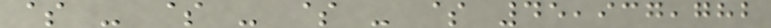$ - $ - $ - $ 45,937,782
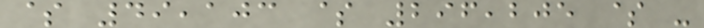$ 49,103 $ 296,205 $ -
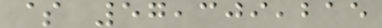$ 57,309,215
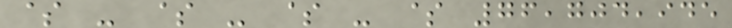$ - $ - $ - $ 76,704,945
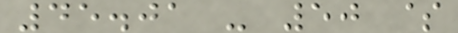45.01 - 50 $
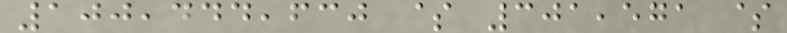100,444,630 $ 301,571 $
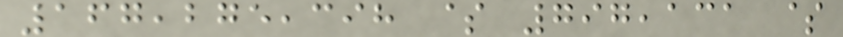167,275,398 $ 797,131 $
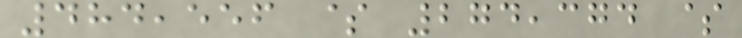484,556 $ 274,374 $
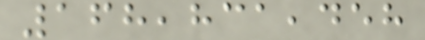168,831,458
